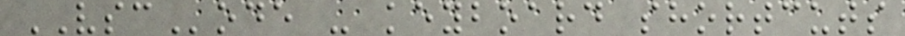VSCode - keyboard shortcuts
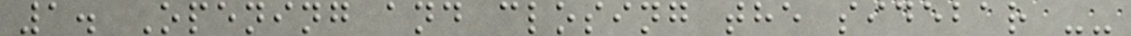1. Opening and closing the sidebar --
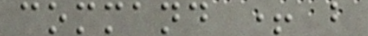command + b
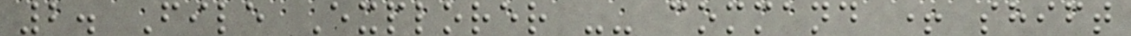2. File Explorer -- command + shift
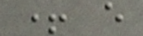+ e
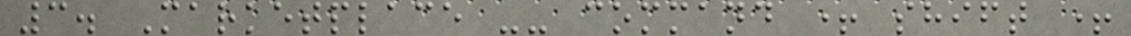3. Marketplace -- command + shift +
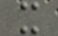x
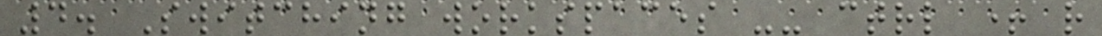4. Switching workspaces -- ctrl + r
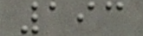193
